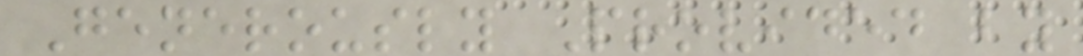Generously Provided by
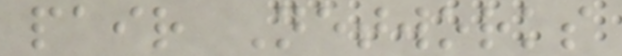pair Networks
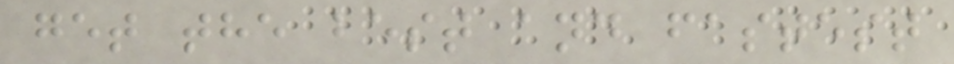get the best and fastest
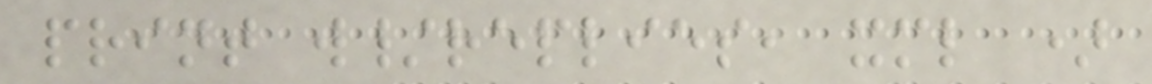print w/replies, xml )
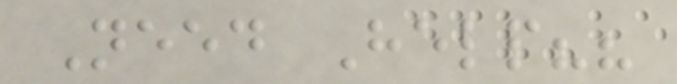Need Help??
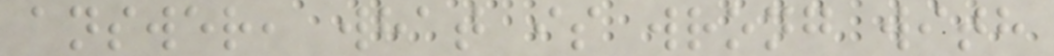answer, what is wrong with
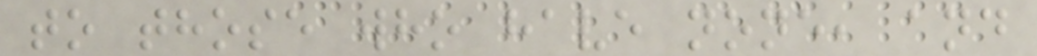to those who have none, and
